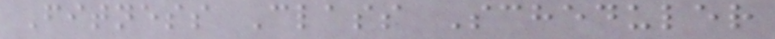Fitness Class Scheduler
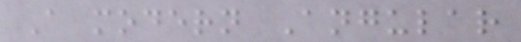A modern Angular
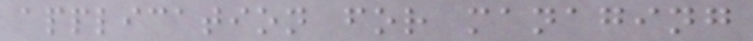application for managing
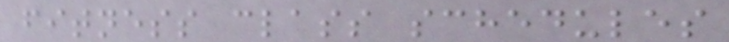fitness class schedules
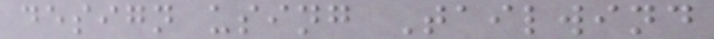design using Tailwind
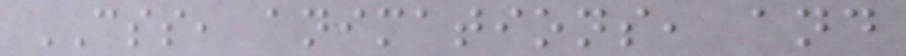CSS, animations, and
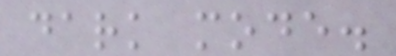dark mode.
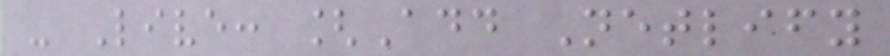- Live: [Add Netlify
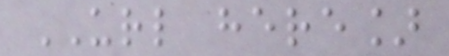URL here]
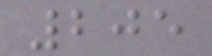205
